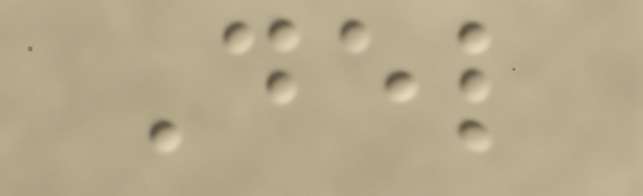Del
